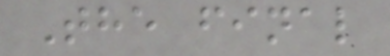The final
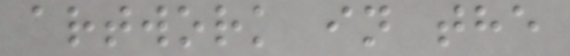artwork in the
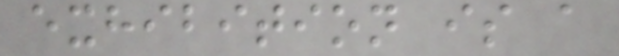exhibition is a
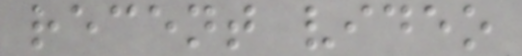recent video
